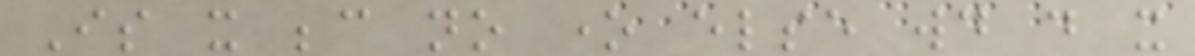Is it because no one else would do it
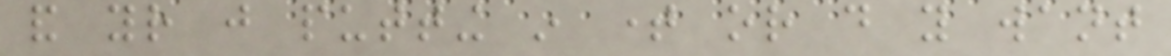and your just putting in time or do you want
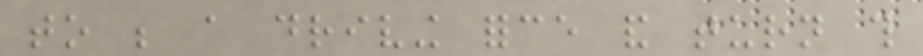to be a driving force and turn this
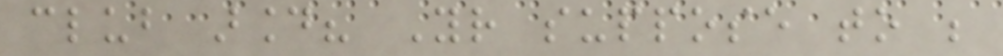club around? Your suppose to be
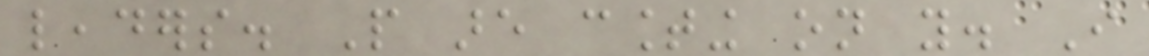leaders. People are counting on you. I
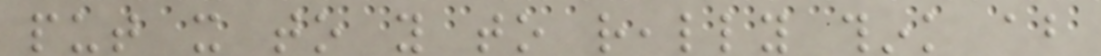put it to you to really think about
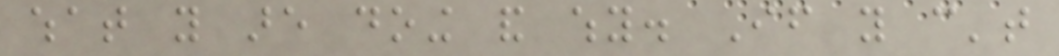what you are doing and why. If you can't
